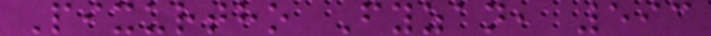Pixurtho Fyzan, 593
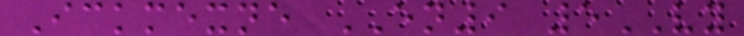Ickmexne EN9 5VY
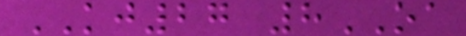KJ27 8OA
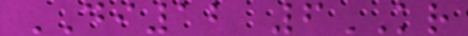DI12 6KR
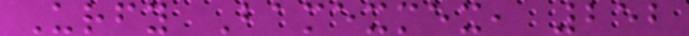Urfy Bamexmex, 252
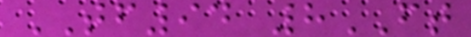TF94 8FT
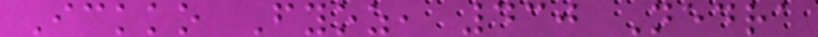Ickko Fyoz, 430 Nedra
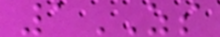1ZS
